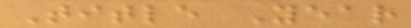Title Year
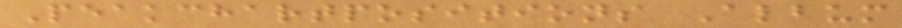Peakchartpositions Album
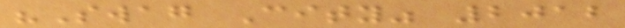"Swag City" 2012
